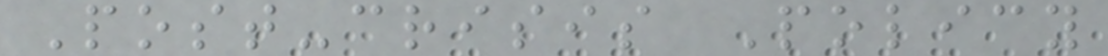Post-crisis Policy
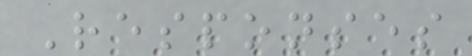Responses
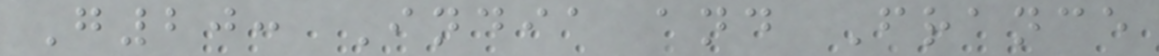G20: India and France
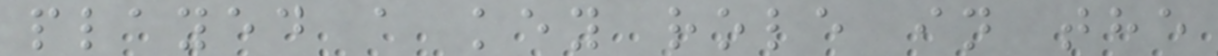played a key role in the
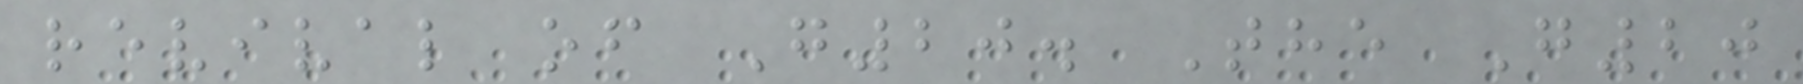revival of G20. The G20
